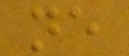ne
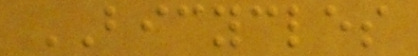BICYCLES
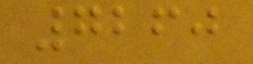7260
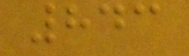843
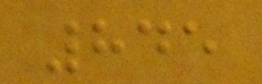845
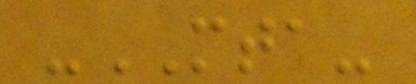-MTA-
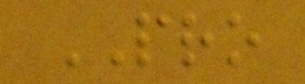PRO
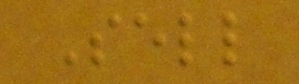Sell
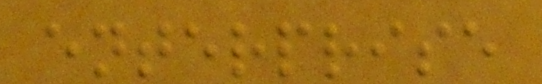enterprise
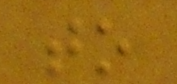to
